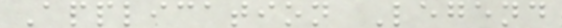Application Legend
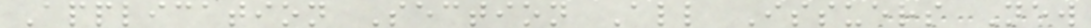Application Section All Issuers New
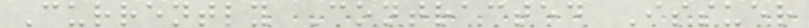Currently Contracted Issuer
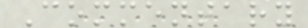Commentary
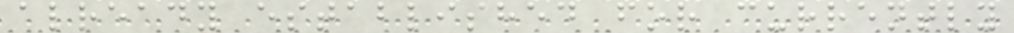already established for currently
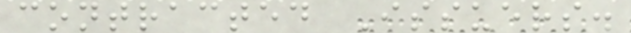contracted Issuers.
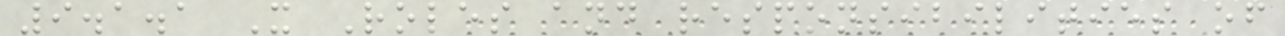9.1.1 X Roles and responsibilities of
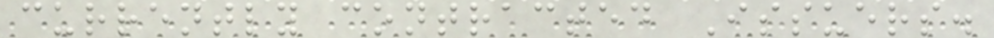currently contracted Issuers.
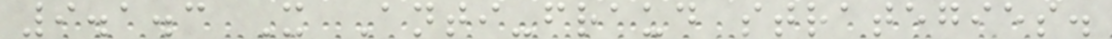9.1.3 X Anti-fraud strategies.
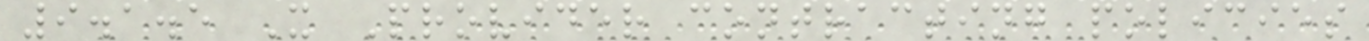9.1.5 X Provider contracting policies
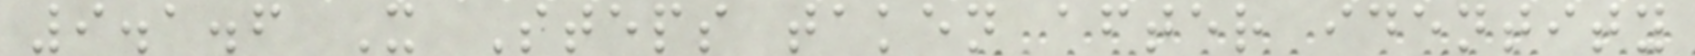9.1.6 X Steps taken after identity
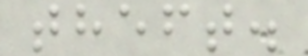theft.
